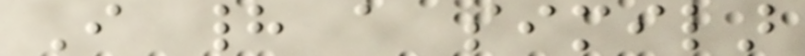I had a similar
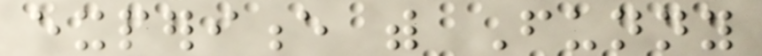experience with Funny
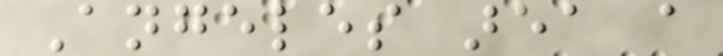Angeles area a
